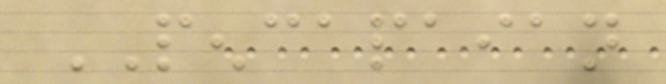PENCAPAIAN
